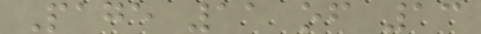Page 11 of 13
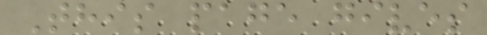This page gives
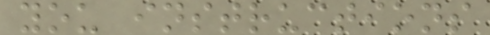you instructions
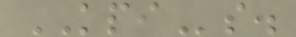KPIs.
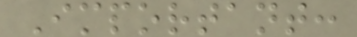Important:
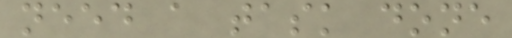need a task done
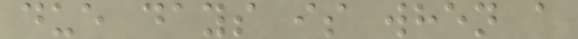due days is when a
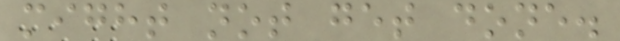might not get done.
